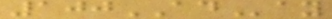100ADay
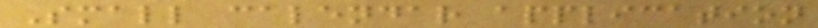Small calendar application
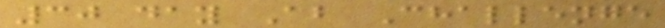30 day Ab Challenge
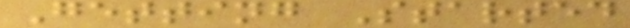Getting Started
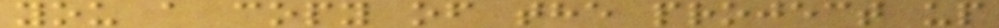you a copy of the project up
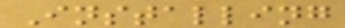Installing
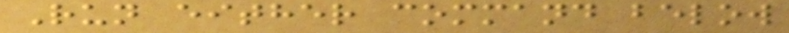Run either command below
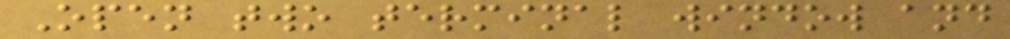Open two terminal window and
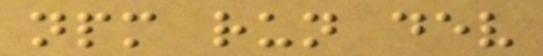npm run dev
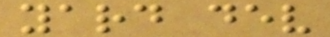yard dev
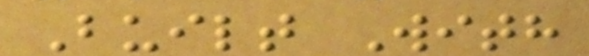Built With
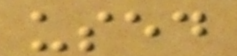used
